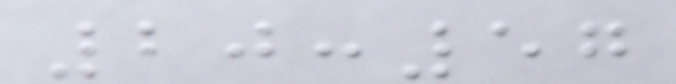20:57
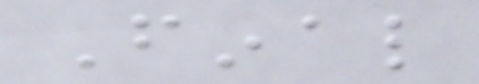Final
